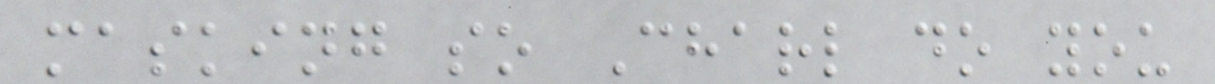masking so Charl do you
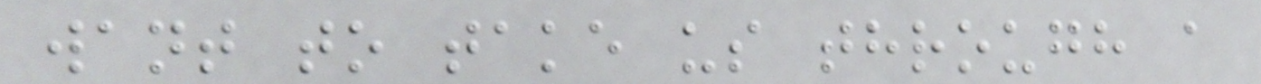want to take us through a
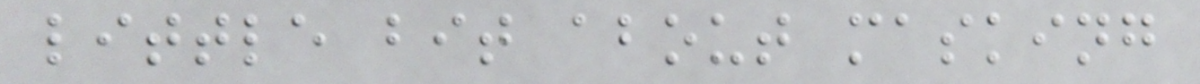little bit about masking
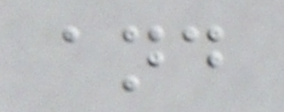and
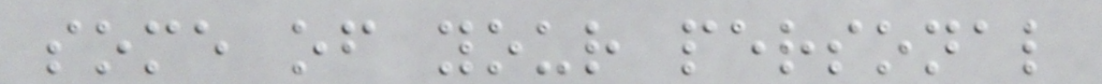some of your personal
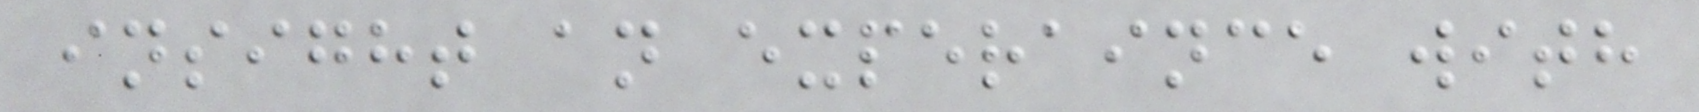insight an experaince with
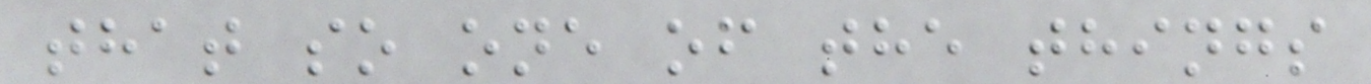that so one of the things
